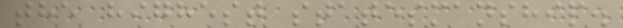the highest statesmanship.
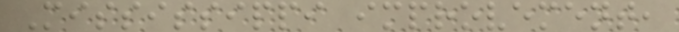Mississippi improvement,
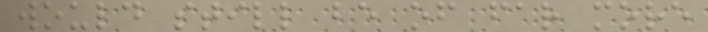would still be of far more
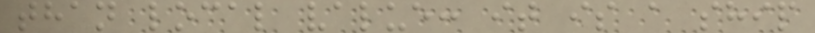than local value: it is a ship
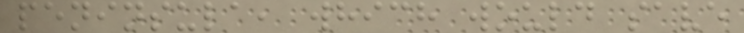peninsula, which would save
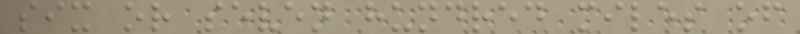six or seven hundred miles of
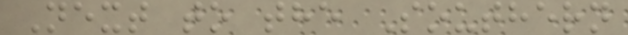Next to the Southern
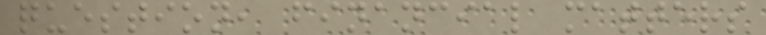question, financial matters
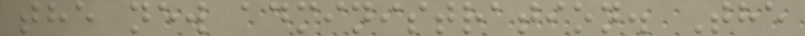the new administration. The
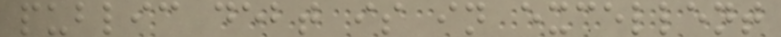public debt is in excellent
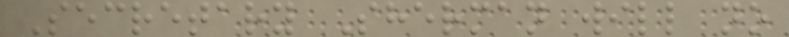Secretary Sherman will no
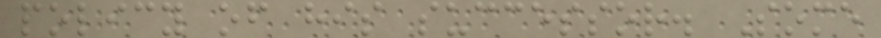policy of his successor. Some
